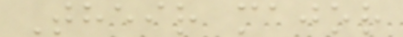Their major
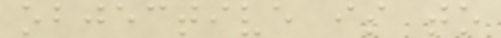objective is to
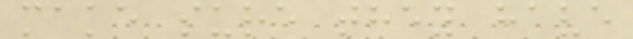make sure they have
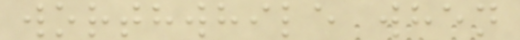worthwhile when
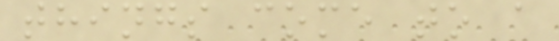things come to a
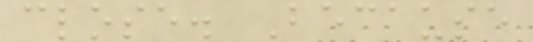close. Because
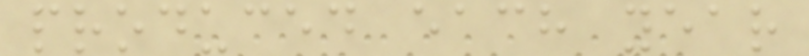produced each year
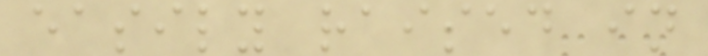easily raised in
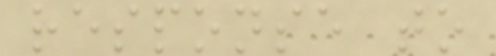response to
